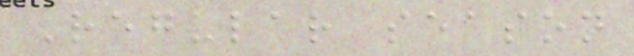Regular season
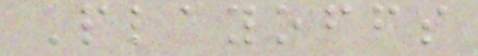Playoffs
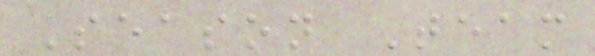Season Team
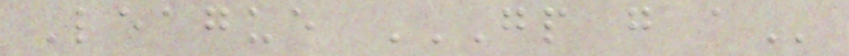League GP G A
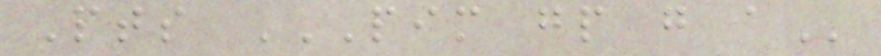Pts PIM GP G A
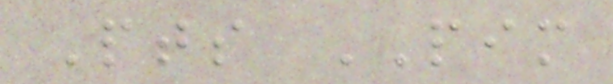Pts PIM
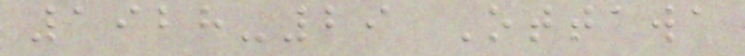1928-29 Ottawa
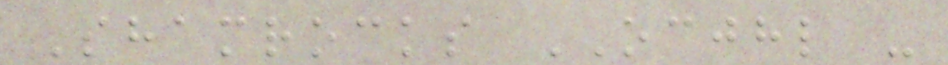Shamrocks OCJHL -
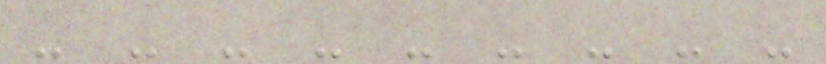- - - - - - - - -
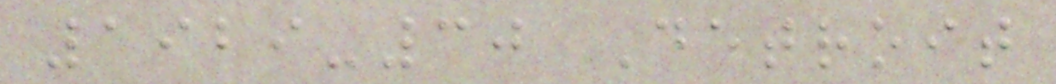1929-30 Detroit
